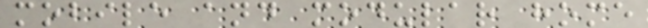mobile and modular home
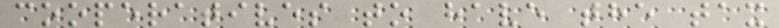cooperatives to have the tax
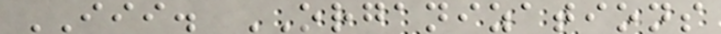III. ORGANIZATIONS
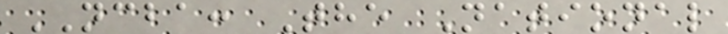NCBA: The National
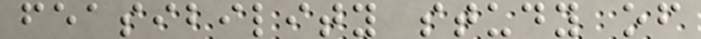feasibility study of
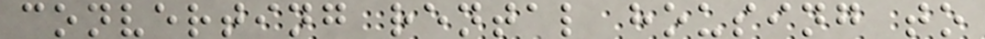converting rental housing to
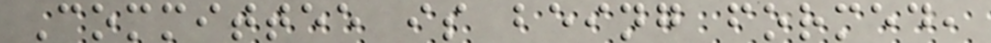Committee is being formed,
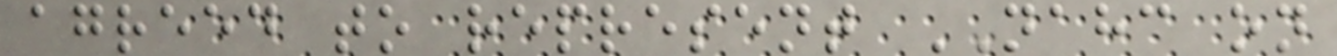agreed to represent NAHC on
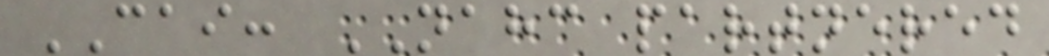CAI: NAHC partnered
